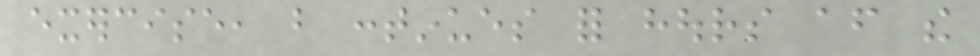exercise, but continues for hours after the
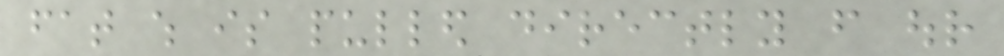fat which is pulled directly from our
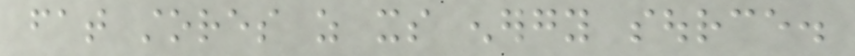fat stores as its energy source.
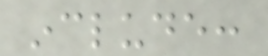include:
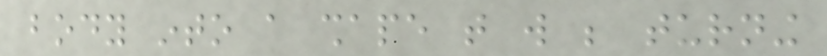body into a shape that will be turning
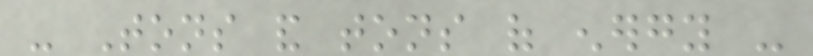- Tons and tons of energy -
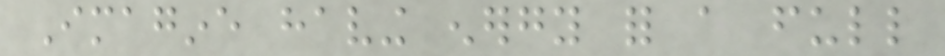Imagine having energy for a full
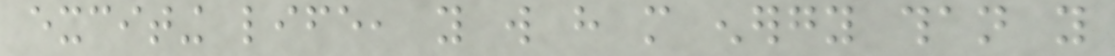exciting life, you will have more energy than you
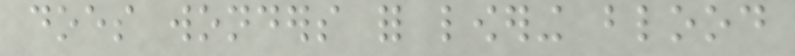does wonders for lowering blood
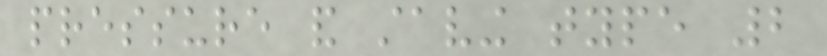pressure and staving type 2
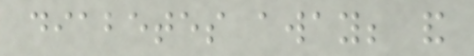diabetes away; and
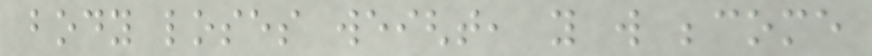body loses weight, you will become
